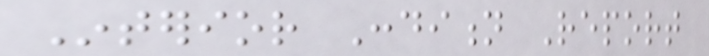Interior Condition Report
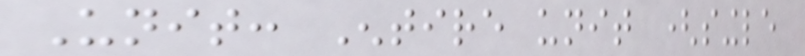Unit: Entire unit (single
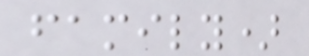family)
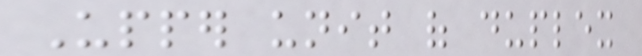Upper unit of duplex
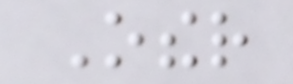Other
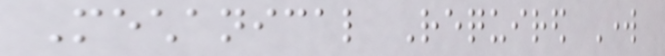Mechanical Required Work
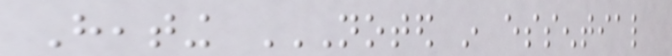Heating NOTED IN ESSENTIAL
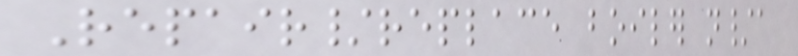Repair/replace boiler n/a
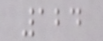124
